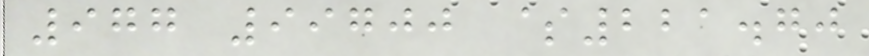977 99700 $221.70
